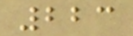223
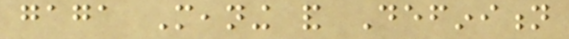gaga Meaning and Definition
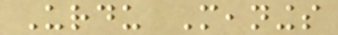Urdu Meanings
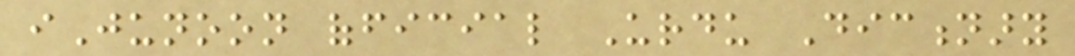iJunoon official Urdu Dictionary
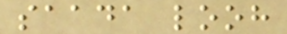saada looh
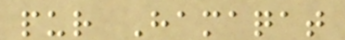pur Hamaqat
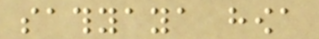sathyaya howa
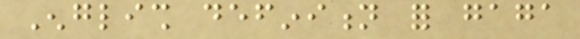English definition for gaga
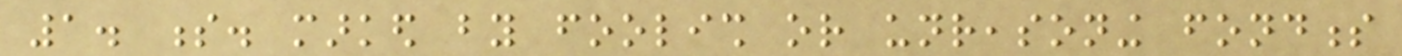1. s. marked by foolish or unreasoning fondness
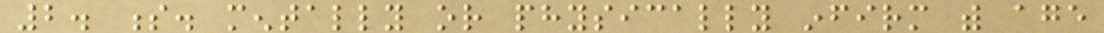2. s. mentally or physically infirm with age
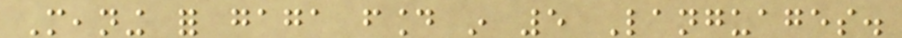Meaning for gaga found in 5 Languages.
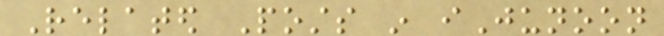Related Posts in iJunoon
